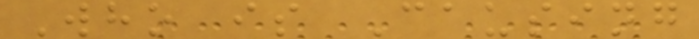Who is Causing
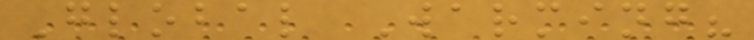Global Warming?
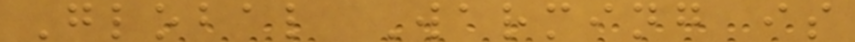Global Warming is
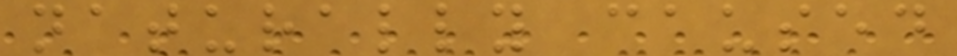naturally caused
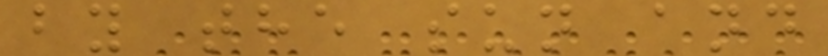by the sun and
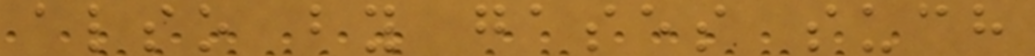also by gases such
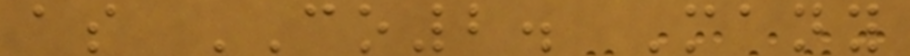as CO2. Many
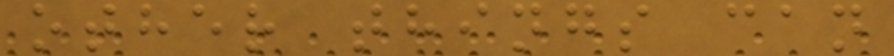other things can
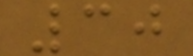30
